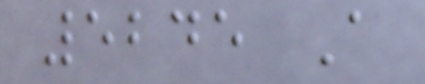5245 A
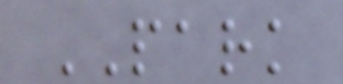PARK
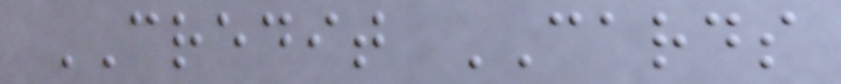CREDIT CARDS
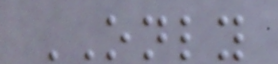ONLY
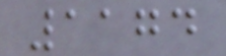1174
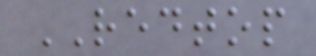REDTOP
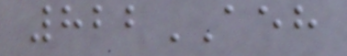822AEH
